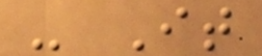- It
